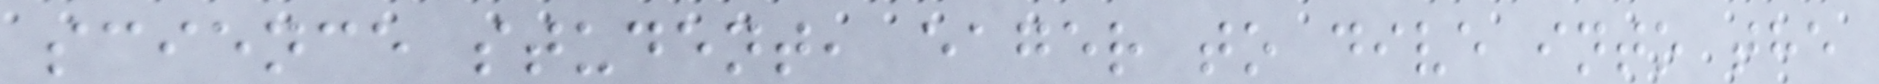science student, eager to dive into the
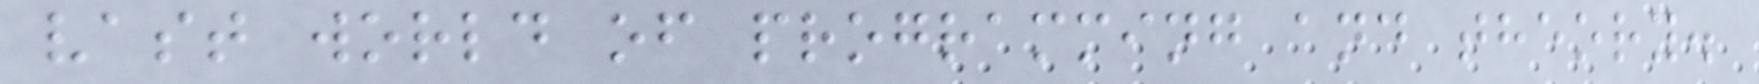vast world of programming and theory.
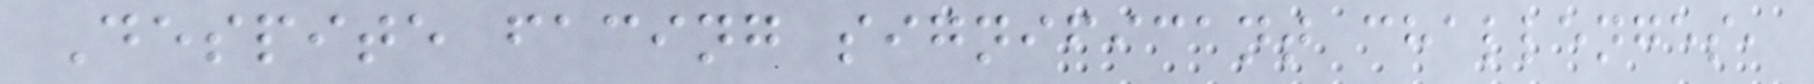Despite facing significant challenges,
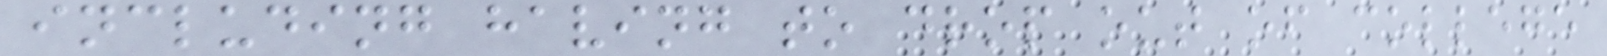including having to drop out of college
